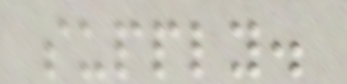supply.
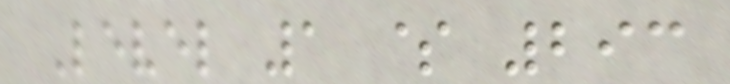Level 1 $ 293
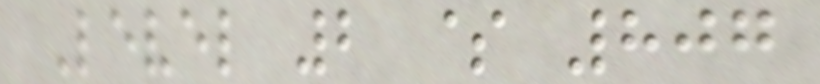Level 2 $ 807
